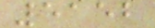5152
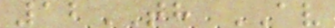12TH AV
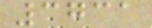3731
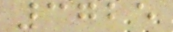3725
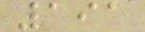191
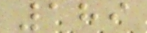189
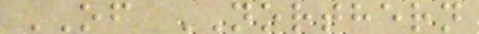OF NORTHERN
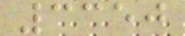3350
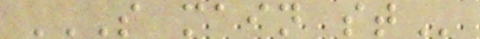S MAIN ST
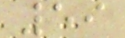59
